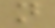n
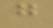g
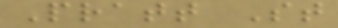Pratt St
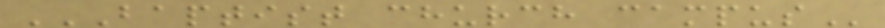BAPTIST CHURCH CAMPUS
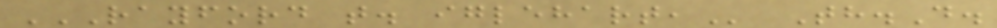RAYFORD T. IGLEHART, Th.D.
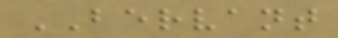BERVANT
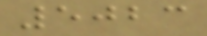5023
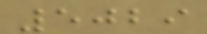5029
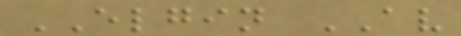ELGIN AV
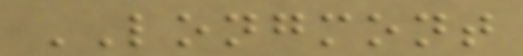LONGMONT
